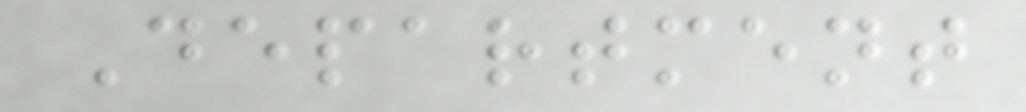Department
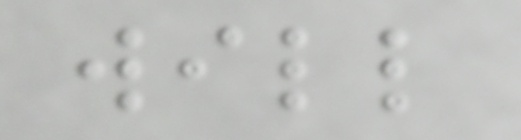will
